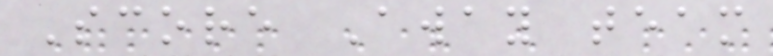Score Away team
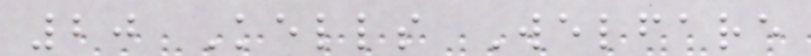20 Kells Welfare
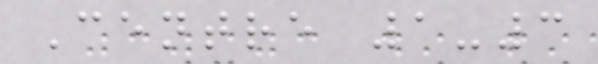Centre 1-3
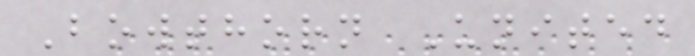Bowthorn United
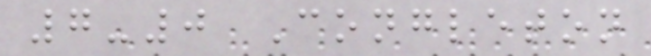7-0 Congleton
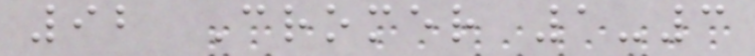92 Cromer 1-3
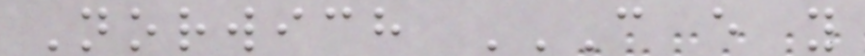Norwich C E Y
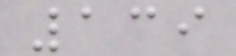139
